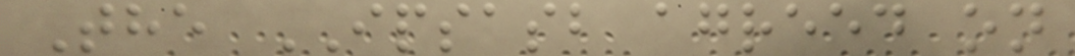The IPSASB agreed on
